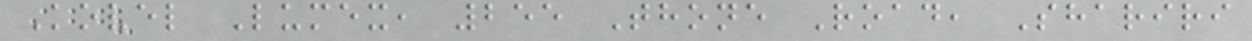Kovel Lumex, 255 Thone Road, Shariri
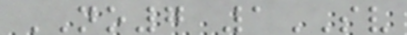NO7 1SV
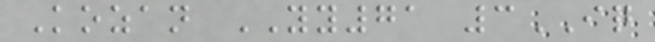Kozan YY71 3IQ
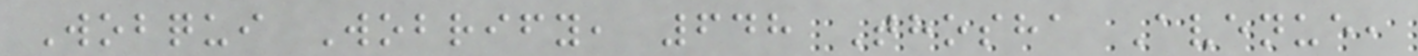Wobqui Wobrify, 648 Thosha Avenue,
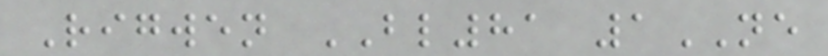Rigwen BL81 1NE
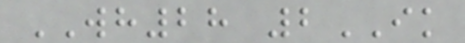WH28 2IK
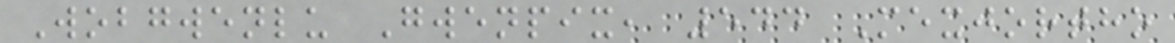Wobgwenlu Gwenpix, 544 Mexjortho
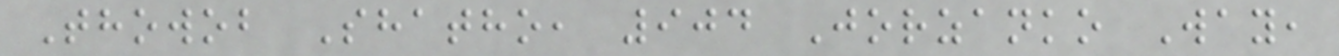Thowob Shatho, 904 Jorzanko Way,
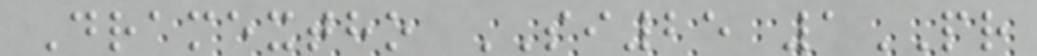Dramextho SI25 1PR
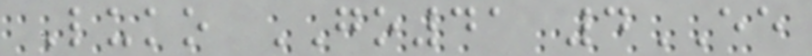Luko GO41 4EE
